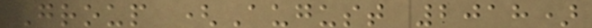Group (August 2018)
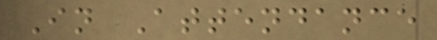In Attendance
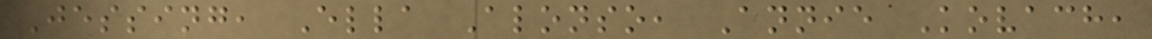Jessing, Ella Alonso, Annie Kovach,
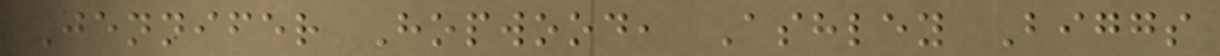Jennifer Hopwood, Ashley Biggs
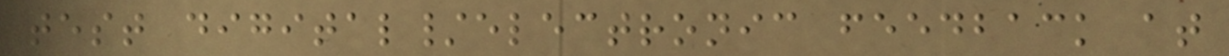test digital/electronic feedback at
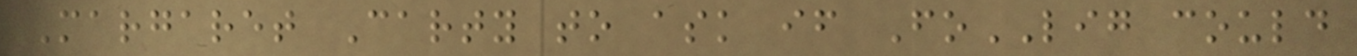Margaret Carty to ask if FoLIG could
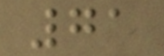71
